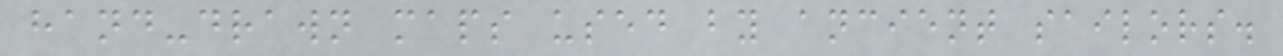hand-drawn maps used by ancient sailors.
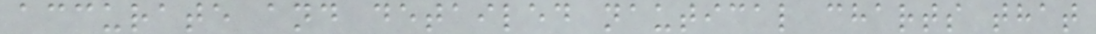accurate and detailed nautical charts that
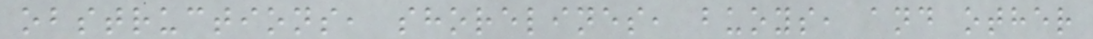obstructions, shorelines, buoys, and other
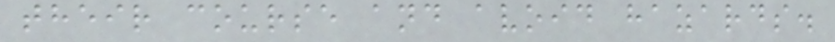their course and avoid hazards.
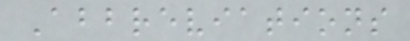Abbreviations
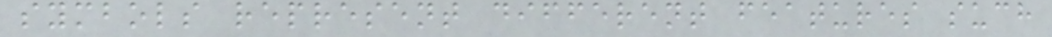symbols represent different features such
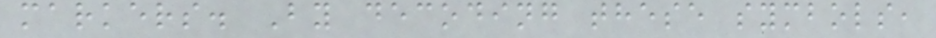markers. By decoding these symbols,
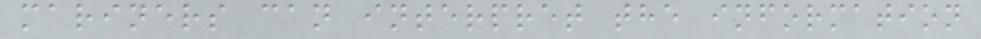mariners can interpret the information
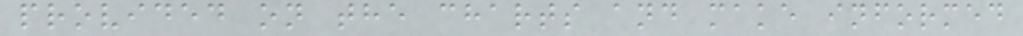provided on the charts and make informed
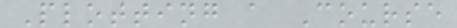Plotting a Course
